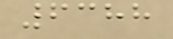6388
